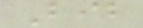Bib
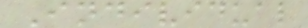Individual
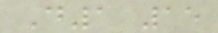D1 15
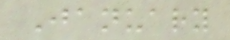January
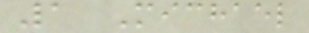1 Michael
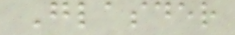Glasder
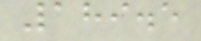189.5
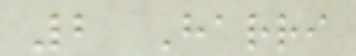2 Harri
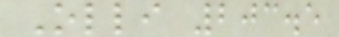Olli 203.5
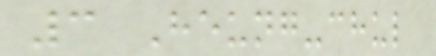3 Heung-chul
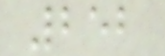252
